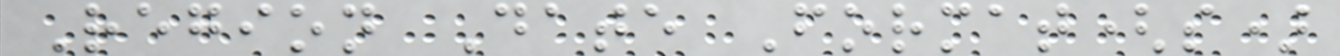Region Date Format(s)
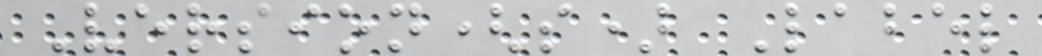Version(s) Label
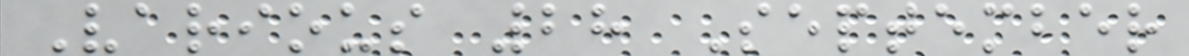Various 28 September
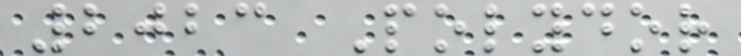2023 Polydor
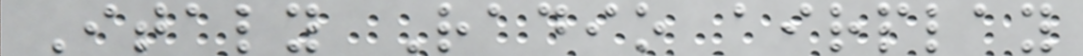Italy Radio airplay
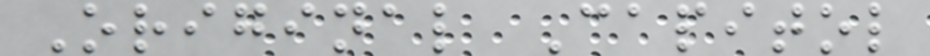Original Capitol
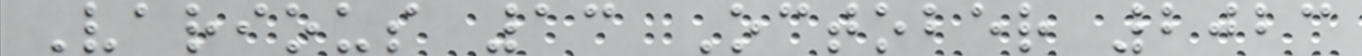Various 13 October 2023
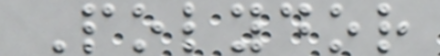Polydor
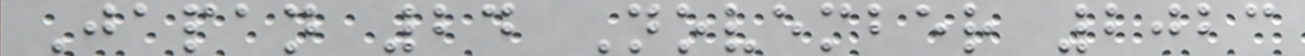Japan 24 November 2023
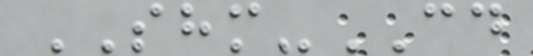SHM-CD
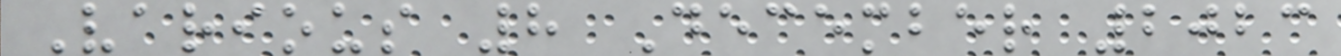Various 8 December 2023
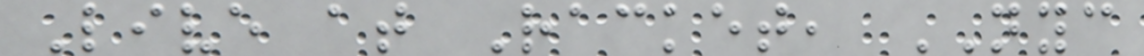Live at Racket, NYC
